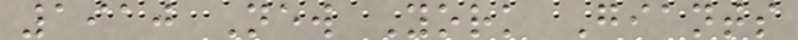1910 New York Giants
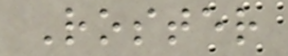Roster
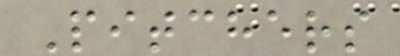Pitchers
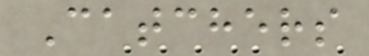Catchers
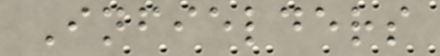Infielders
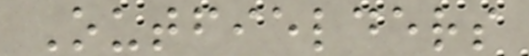Outfielders
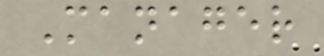Manager
